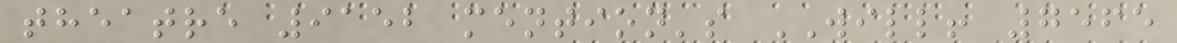theatre 9152 mention's WILL! 7565
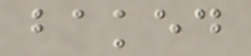baked
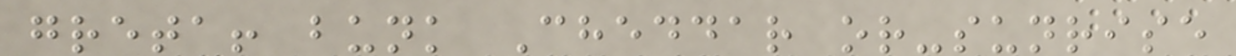greta! bunk Cheddar or-sunrise
